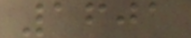1601
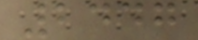2447
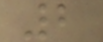2
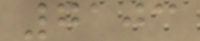7103
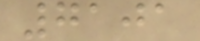7101
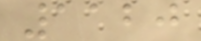1120
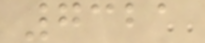7321
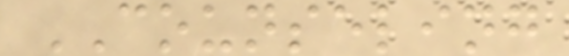COUNSELING
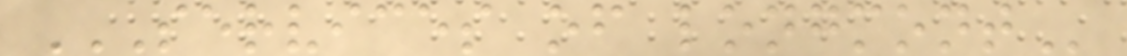SERVICES OF LONGMONT
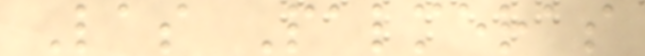Las Palmeras
